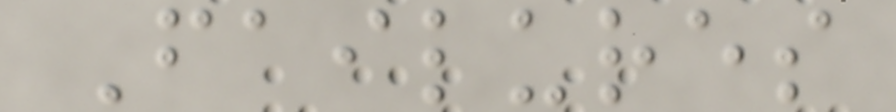Failures
